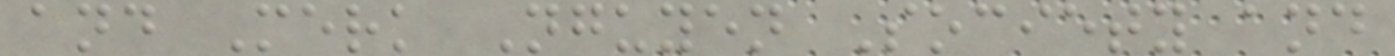and Merk Nguyen Society and
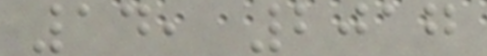14, 2017
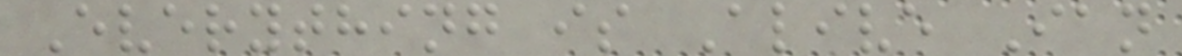Everything is Alive Ian
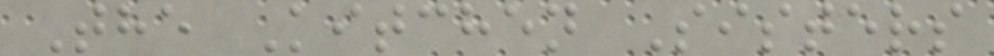The Kitchen Sisters
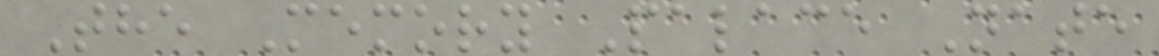The Memory Palace Nate
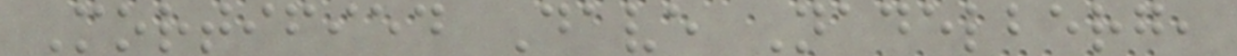Mortified Dave Nadelberg,
